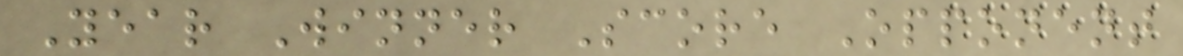Year Winner Score Opponent
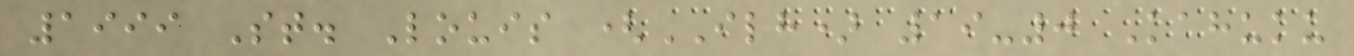1999 St. Louis (ILH) 19-0 Kahuku
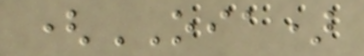(OIA)
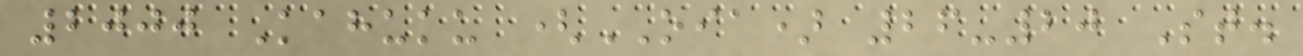2000 Kahuku (OIA) 26-20 St.
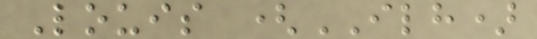Louis (ILH)
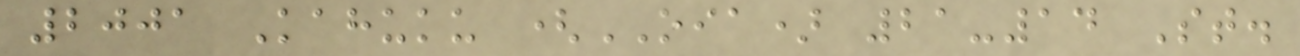2001 Kahuku (OIA) 21-14 St.
